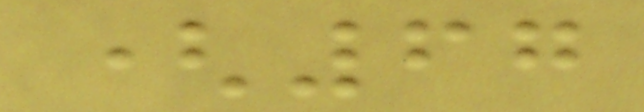(67
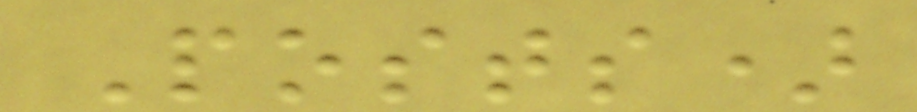Posts)
